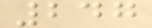247
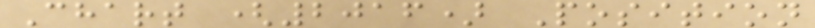Chart (2016) Position
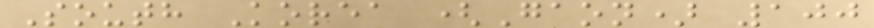South Korea (Gaon) 100
